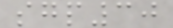sgp30
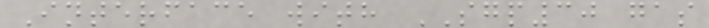Interface with SGP30 gas
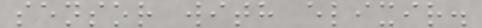sensor with elixir.
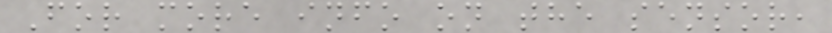For more info on the sensor,
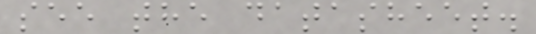see the datasheet.
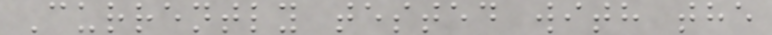Currently tested with the
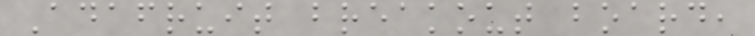Adafruit breakout board,
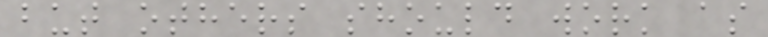but others should work as
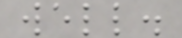well.
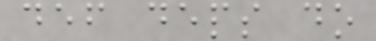def deps do
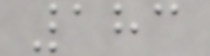183
